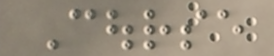Course
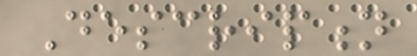Description
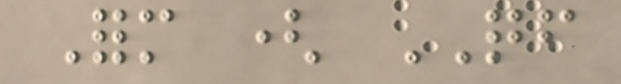Form ( QF
